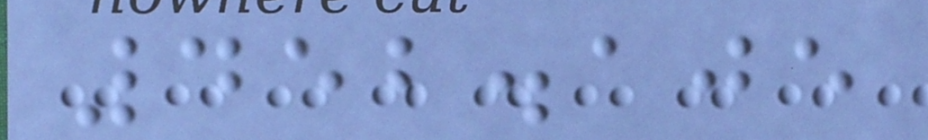452.105
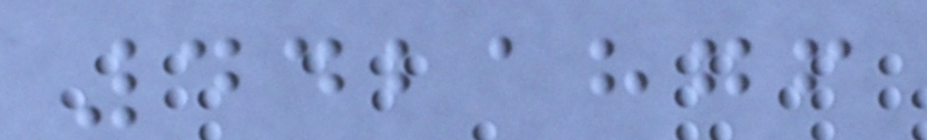4421876
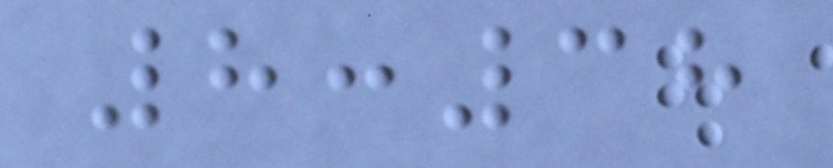8:38
